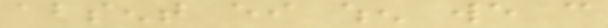absent either when we can
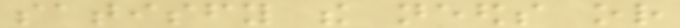satisfy the needs or
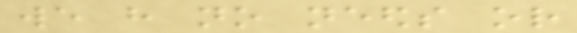we have no needs or
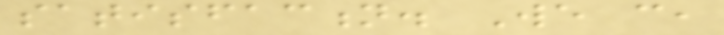satisfaction. We can,
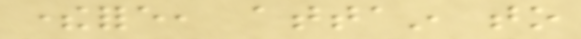therefore, attain to
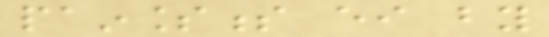painlessness either by
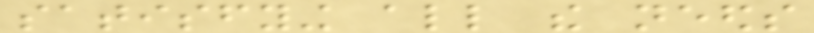satisfying all the needs
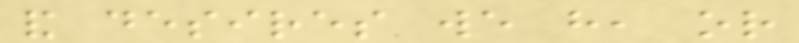and desires we have, or
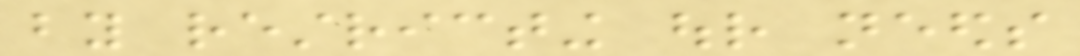by restricting our needs
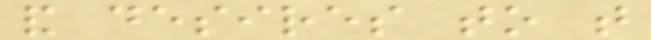and desires to that
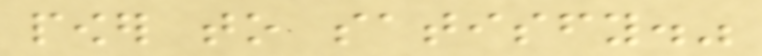power to satisfy."
